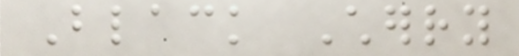Black Cherry
